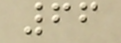66
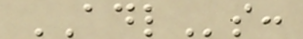ADLs:
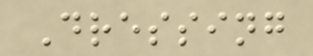Dressing
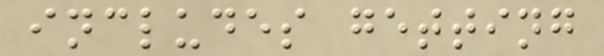includes getting
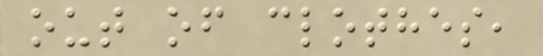out of clothes,
